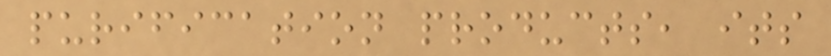purification products, its
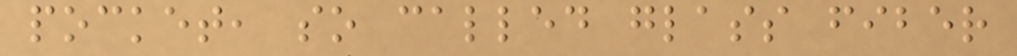pocket, so called glass fiber
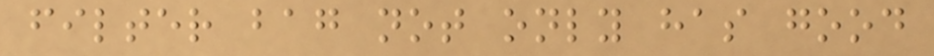filter bag not only has good
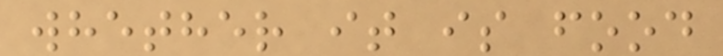whether it is food
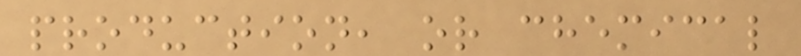production, or chemical
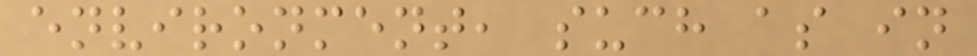environment, such as in
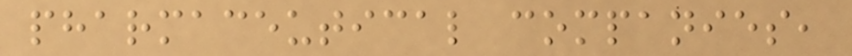pharmaceutical companies,
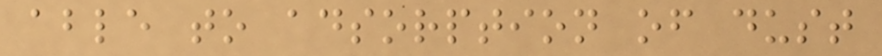able to adsorption of dust
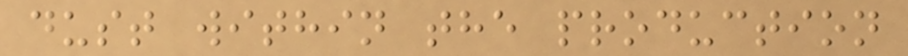dust within the production
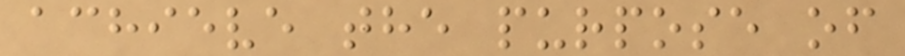achieve the purpose of
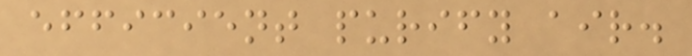efficient purify air.
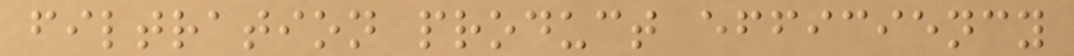filtration product efficiency
